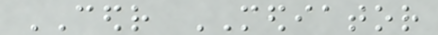CEDR MEDIATOR
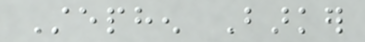Stephen Barker
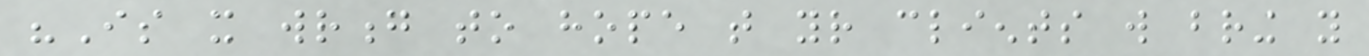"Is it wrong to hope that your clients will bring you
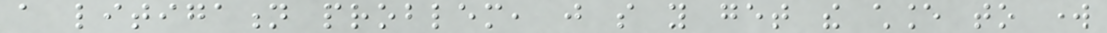a litigation problem, just so you get the chance to work
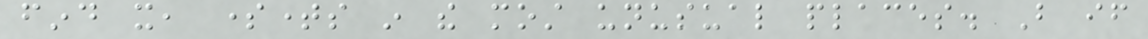find it, sometimes in the most unusual places. But if
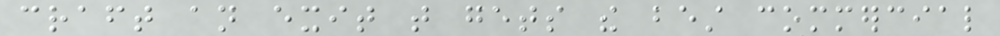craft an exit that gets the best commercial
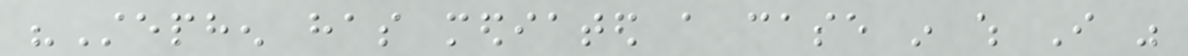"Stephen has mediated a case in which I was
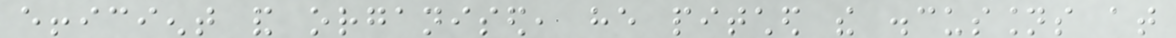efficient and organised, he pitched the discussions at
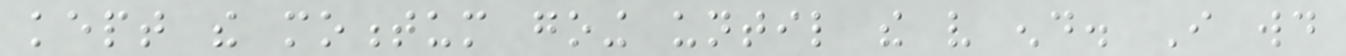kept the momentum going until the very end. I would
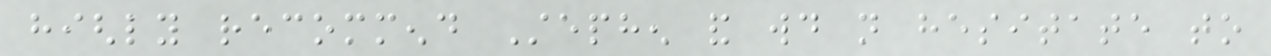highly recommend Stephen and would not hesitate to
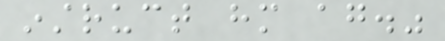instruct him again."
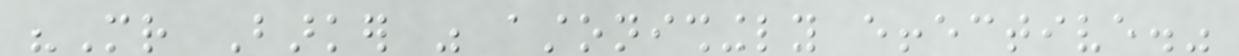"Mr Barker was astonishingly effective."
